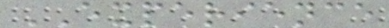EXPERIENCE
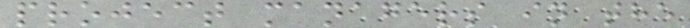project managers in the
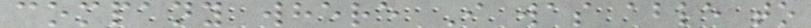company where I was able to
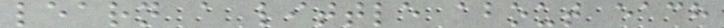learn a little about each
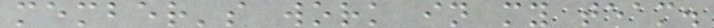member's work in my team.
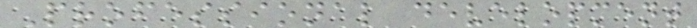Professional development
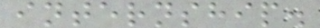internship.
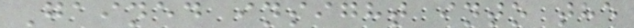Gained insight into the
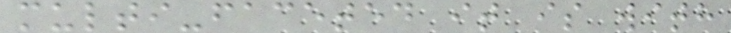multi-faceted it is with
